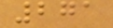271
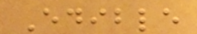Edible
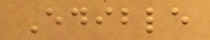Edible
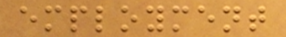employment
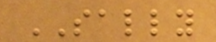SALLY
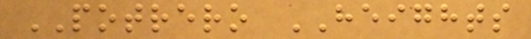POTRERO HEIGHTS
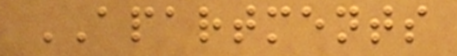APARTMENTS
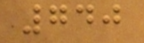740
